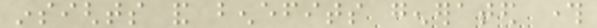insights and benefits generated through
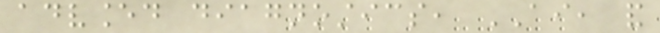advanced diagnostics, AI, and
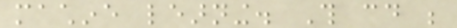machine learning. This could be
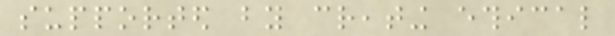supported by creating ethical
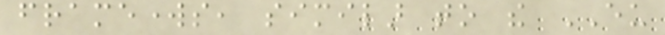frameworks, similar to the EU
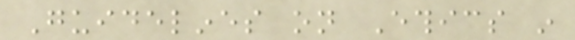Guidelines on Ethics in
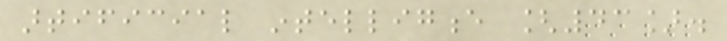artificial intelligence [43].
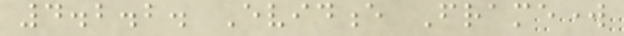4.2.2. Evidence Framework
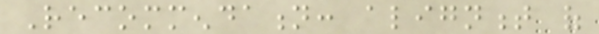Recommendation: alignment of
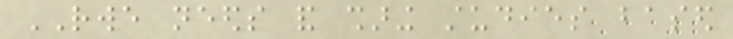RWE needs and sharing studies based
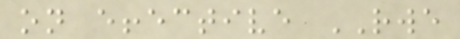on effective RWE
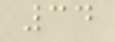34
